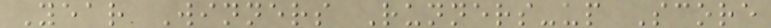Year Winners Runners-up Score
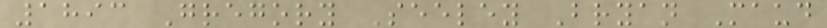1893 Gregory Seeley Bryan Maud
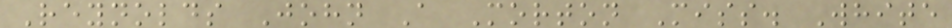Reynolds John A Morton Miss. White
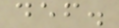def.
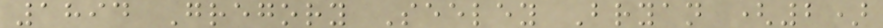1894 Gregory Seeley Bryan (2)
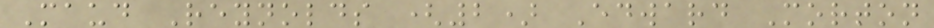Maud Reynolds (2) Edward Morton
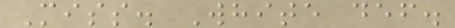Miss. White def.
